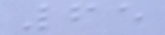65
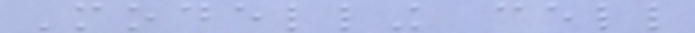Modelling cell
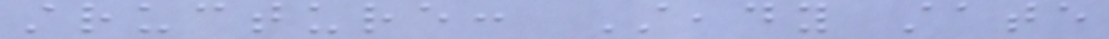structure: Steady state
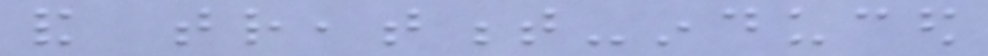and treatment-induced
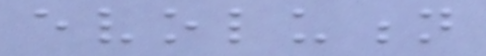evolution
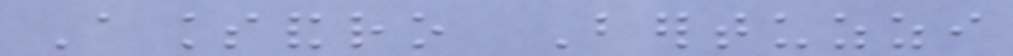Alessandro Bertuzzi
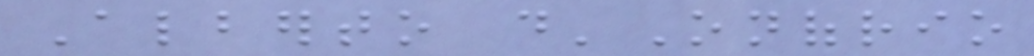Alberto d'Onofrio
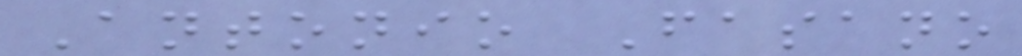Antonio Fasano
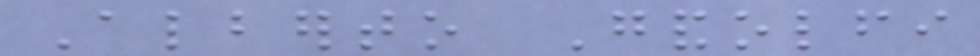Alberto Gandolfi
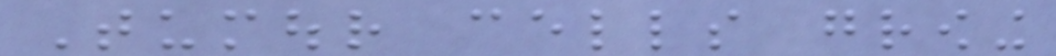Tumour cells growing
